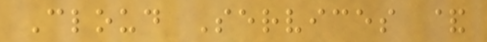Cloud Services &
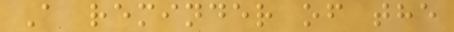A reminder of the
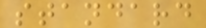standard
